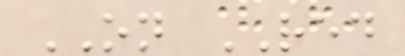ON RED
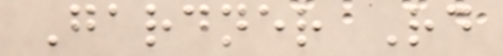Gardner Rd
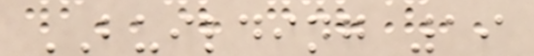BUILDING 19
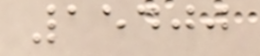15400
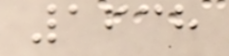1638
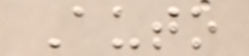Auto
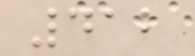412
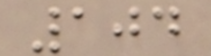104
